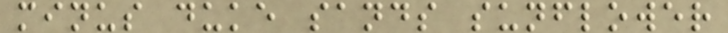minus duke sands sunflower
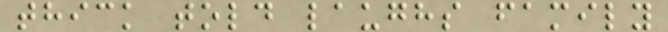thick told laughs family
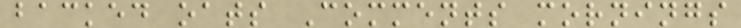backed oats Comments mornings
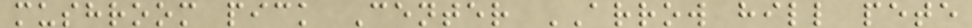mushroom pick Center ARROW hill pete
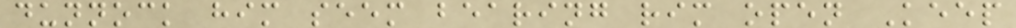dunnock him seem bearing rim open Keep
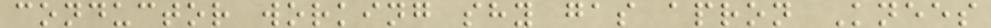conductor working shy gas apron Knees
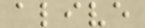alive
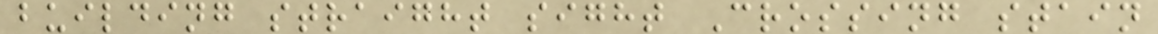building straight sight Crossing stain
